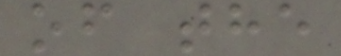of the
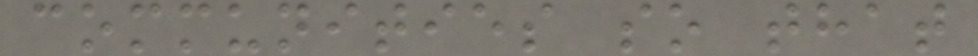communities so that
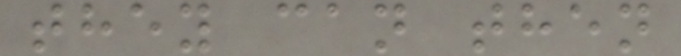they can then
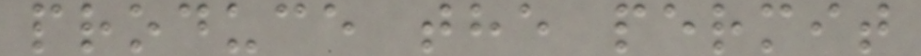produce the permit
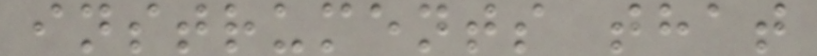instruments that
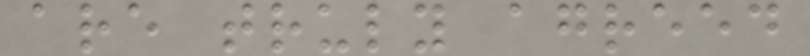are truly agreed
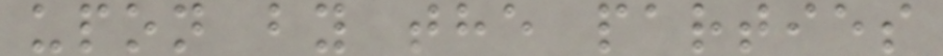upon by the parties
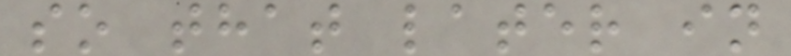so that later in
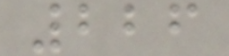226
